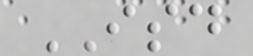ISD
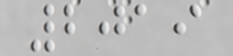2019
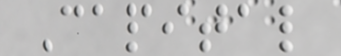Capital
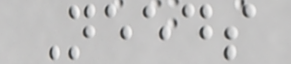Needs
